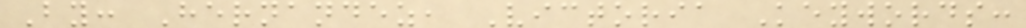By: Hernandez, Victoria Keywords:
